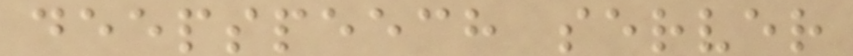deepspeech server
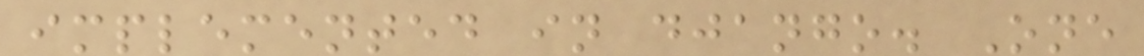implemented in django. One
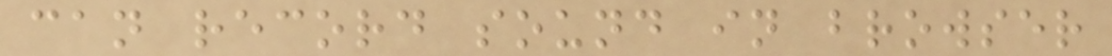can record sound in browser
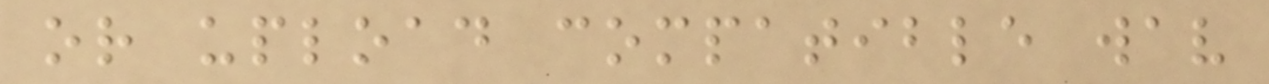or upload compatible wav
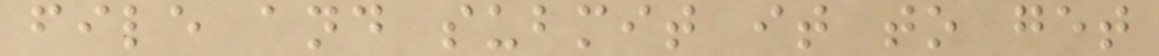file and submit it to get
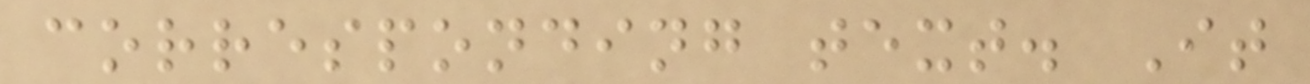corresponding text. It
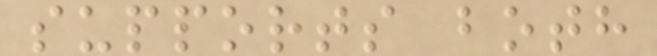supports both
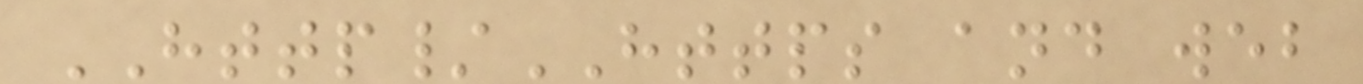HTTP/HTTPS and web
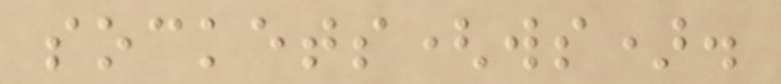sockets(ws).
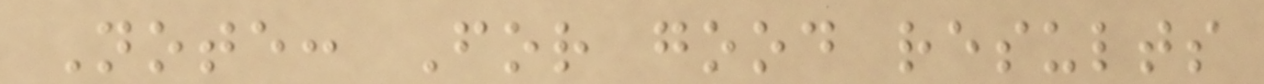Note: For good results
